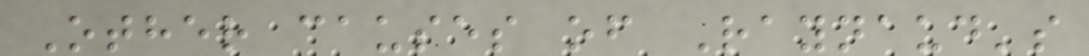Other causes of Raynaud's
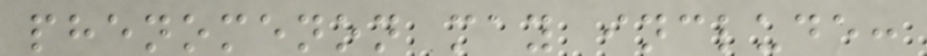phenomenon may include:
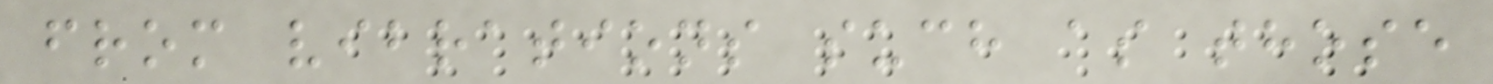from vibrations such as those
